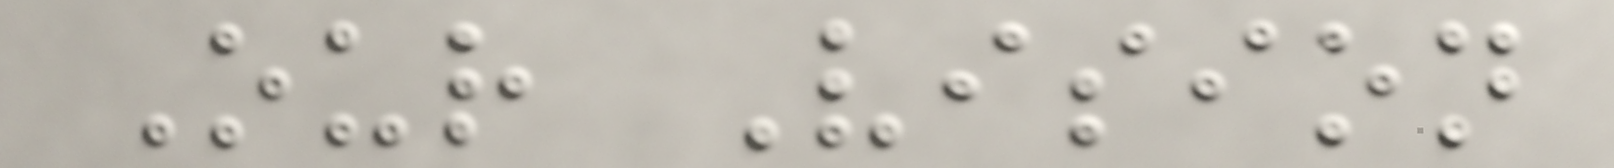Our Vision
